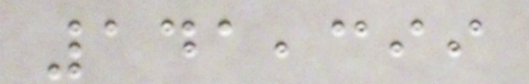141,399
